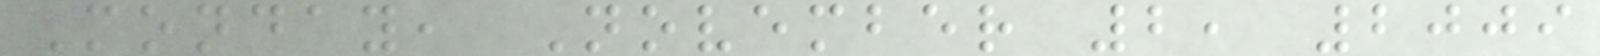Monday, November 2, 2009
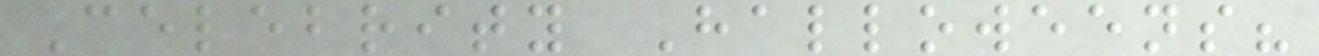Celebrity Halloweens?
